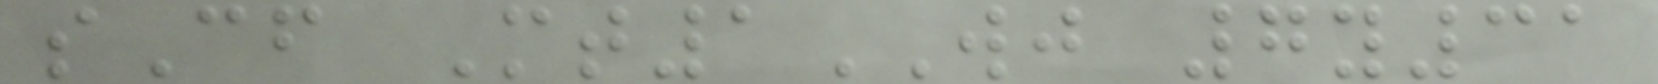sCf Mt1WJ 7y31
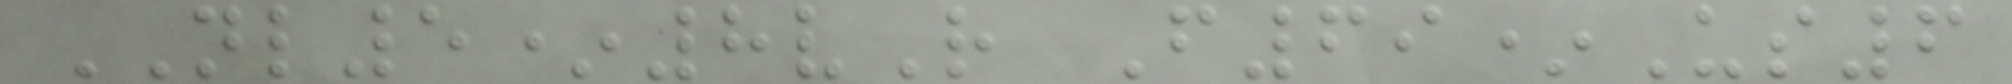NL5*8vR F69*Us6
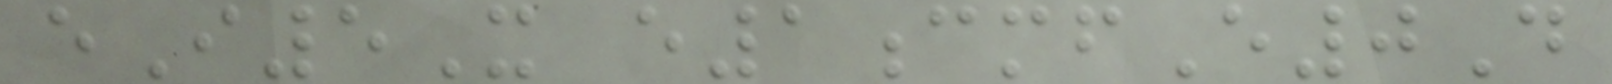eI5X e1cmfE0D
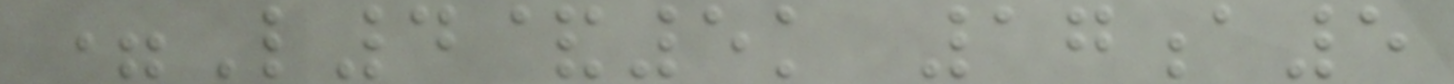=L4&5k 17a5
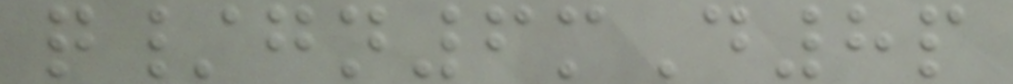q/gn6mD8p
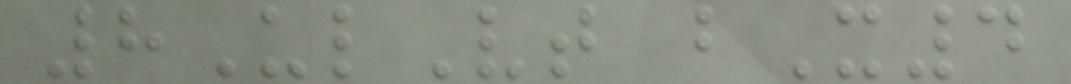8UlVt bX4
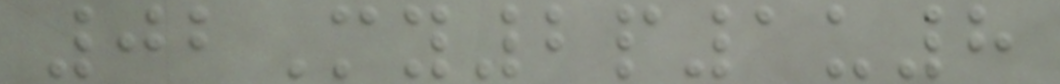02My2p1u8
